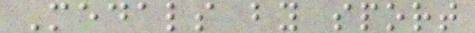Medals by sport
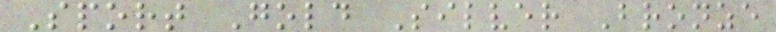Sport Gold Silver Bronze
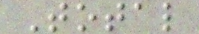Total
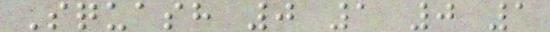Squash 0 1 0 1
